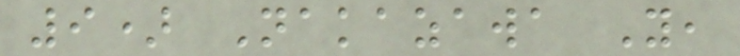9) Nakazawa Y,
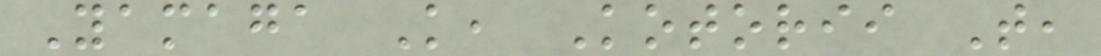Yamaga K, Kotorii T,
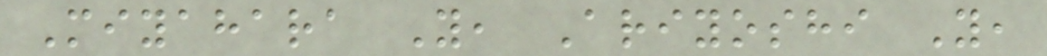Miyahara Y, Ariyoshi Y,
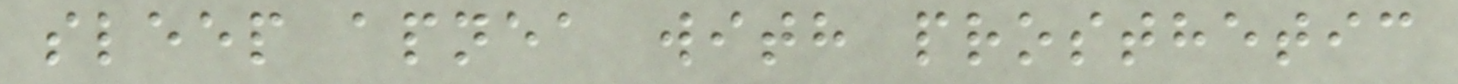sleep apnea with prosthetic
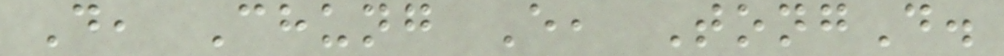D, Chung E, TongD.
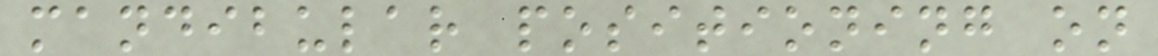mandibular positioning on
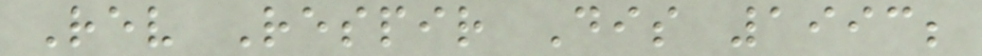Rev Respir Dis 1993;
